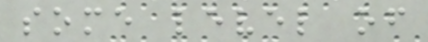some level of
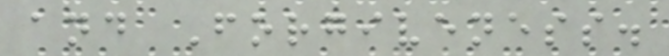and Forgiveness.
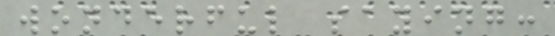wonderful saying:
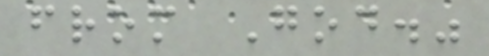from God."
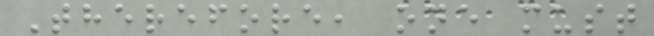Therefore, one must
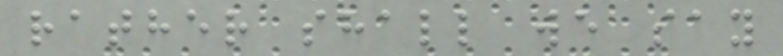rather shall we say
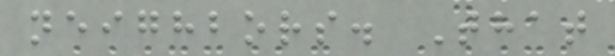neighbors. That
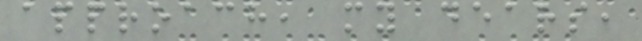approach, my dears,
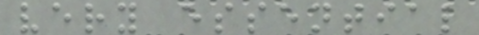very essential
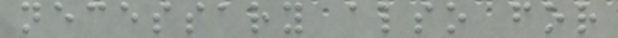necessary also for
